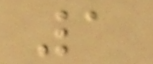1
